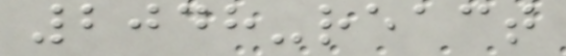2048-react
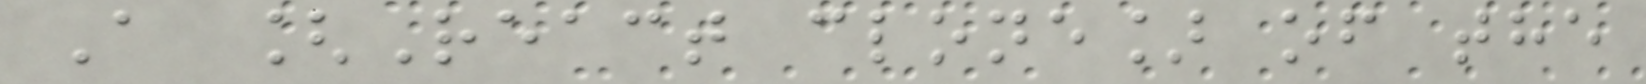A [React clone] of the
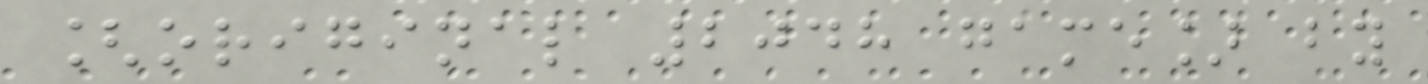[original 2048 game] by
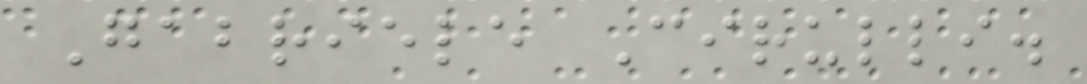Gabriele Cirulli.
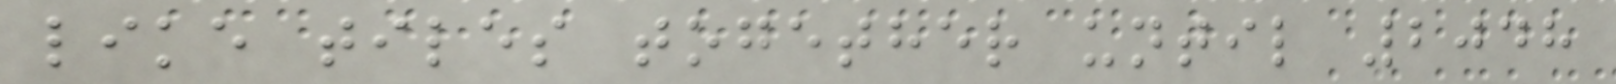like tiles together until 2048
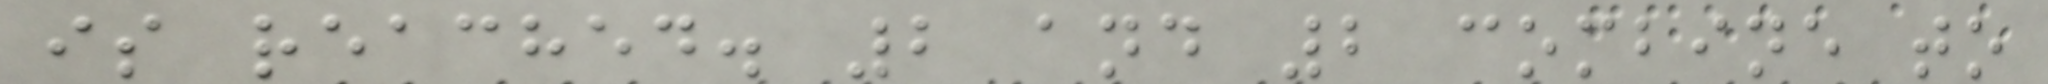is reached. 2 and 2 combine to
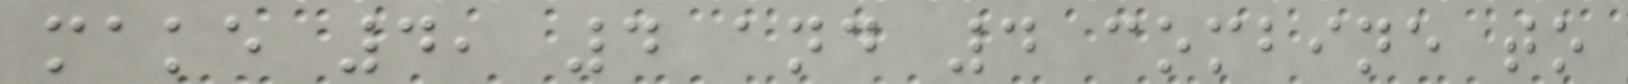make 4, 4 and 4 combine to
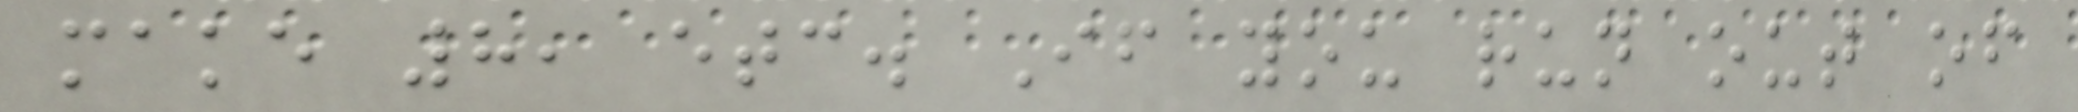make 8, etc. If you run out of
